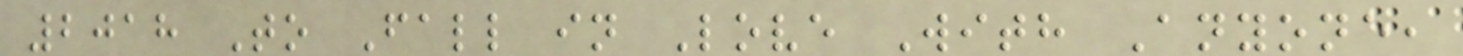2018 To Fall in Love With Anyone,
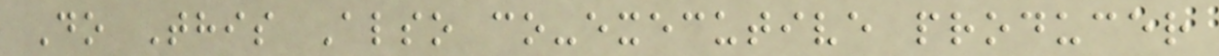Do This Also co-executive producer
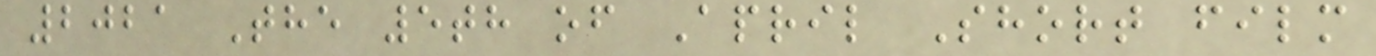2021 The 5th of April Short film
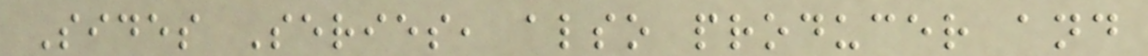Sides Series, also producer and
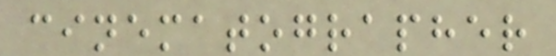cinematographer
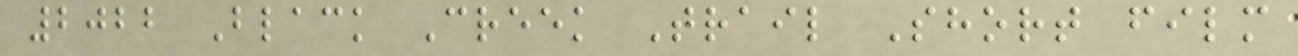2022 Black Creek Trail Short film
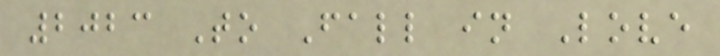2023 To Fall in Love
